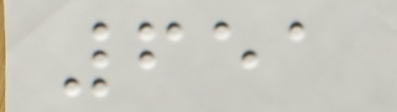651
